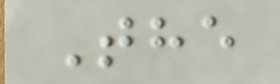The
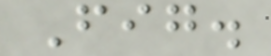Fig.
